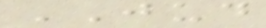JUD
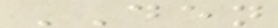DEN
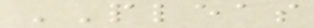PLEAS
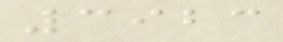3923
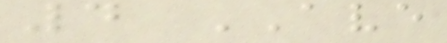4 AVE
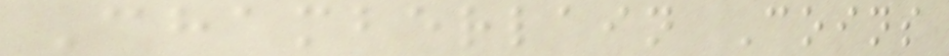Chamberlain Coins
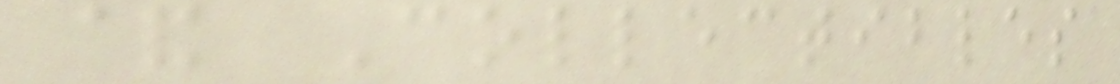& Collectibles
